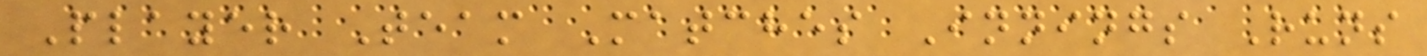Player Team Matches Innings Runs
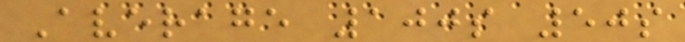Average 100s 50s
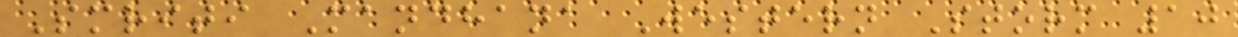Smriti Mandhana Western Storm 10
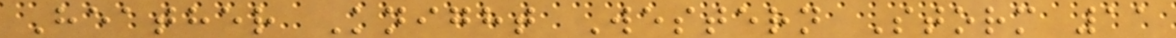Heather Knight Western Storm 11
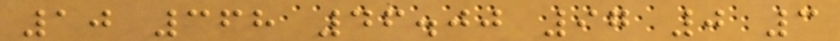10 368 46.00 97 0 3
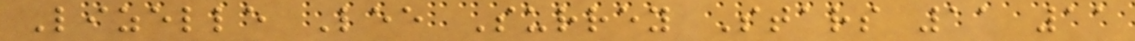Lizelle Lee Surrey Stars 11 11
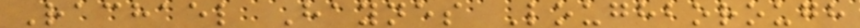Rachael Haynes Loughborough
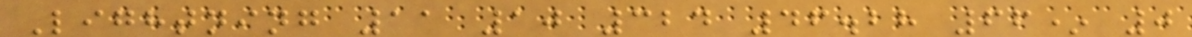Lightning 11 10 324 46.28 66* 0
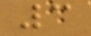3
